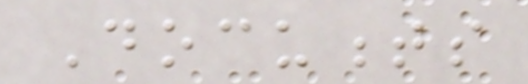Documents
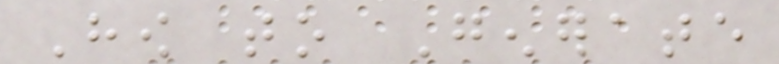How to Generate
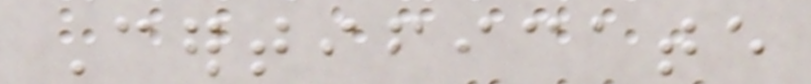Certificate
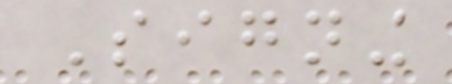Signing
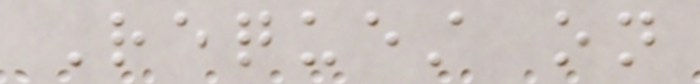Request on
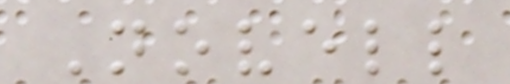Novell
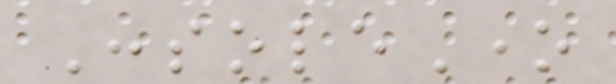ConsoleOne
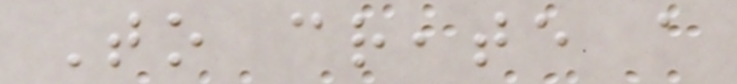To create a
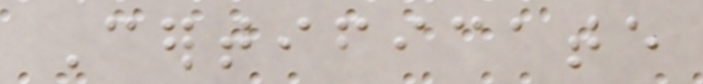Certificate
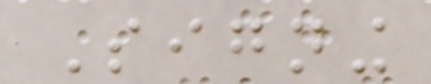Signing
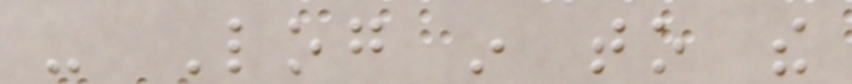- Log in to the
